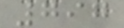797
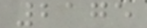2175
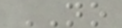NO
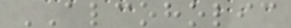ALCOHOLIC
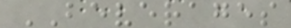BEVERAGES
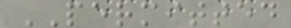PERMITTED
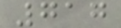717
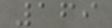169
